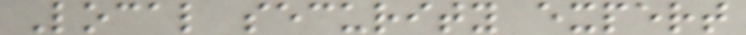Local security expert
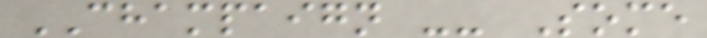CHAMPAIGN -- Some
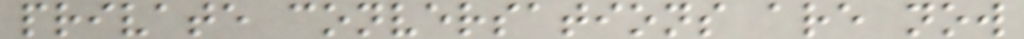private conversations are now
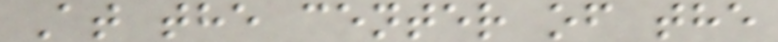At the center of the
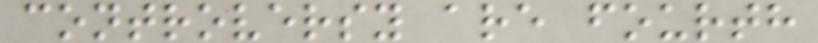controversy are fourth
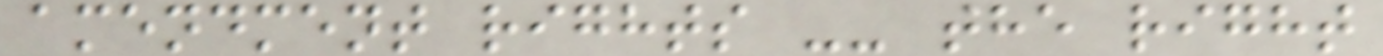amendment rights -- the right
